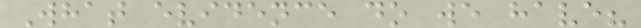What evidence do we have?
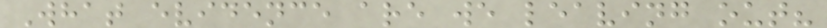What evidence are we leaving out?
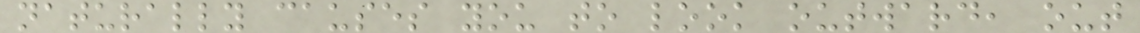naturally causes you to look outward, out
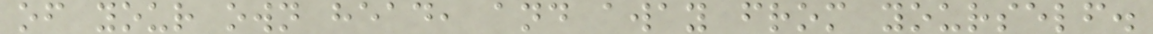of your own head, and away from yourself.
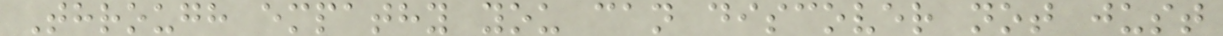Through empathy you can discover not just
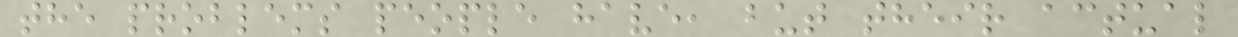the problems people have, but their actual
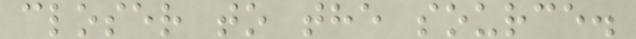closer to the source.
